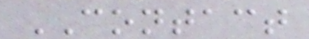CONTACT
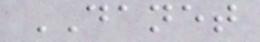DANET
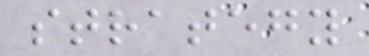strategy
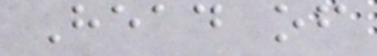Head of
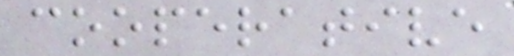cooperative
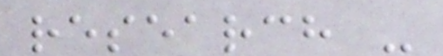research -
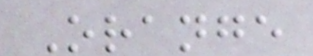Orange
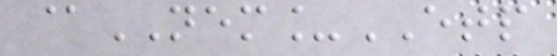@NEM_ETP
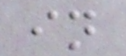in
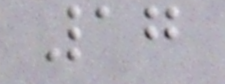17
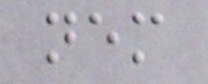nem
